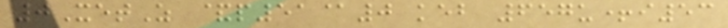0XetZ &p51@0 keb 657u+i53
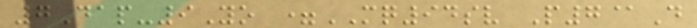7Dap-9Yo =MQ94sv P7@D
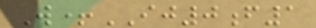W+IJ0f1
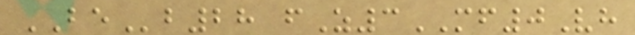BEb28 fZ3MF0Vh
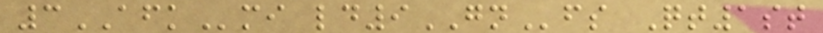3AFKmi ld9GNfs Qt1st
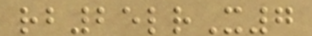rb25lrX7
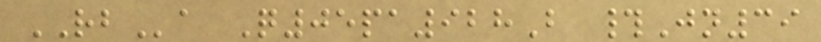RBa Q05pa928B #Jn39
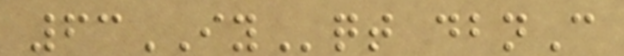63IYqt dbnC
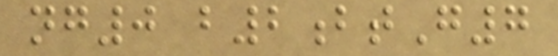ng0 b2btG7
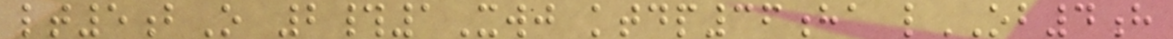lt5bO 2#1Xwj ktdp36ha lOB4h
